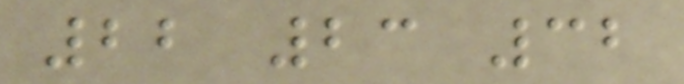22 23 32
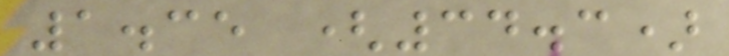1.35 (34.3)
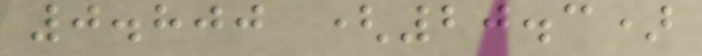0.800 (20.3)
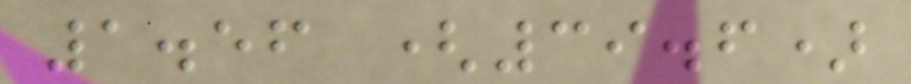1.56 (39.6)
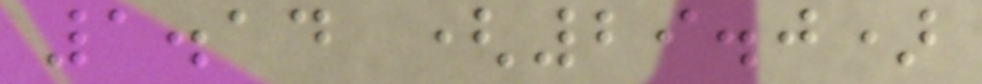1.14 (29.0)
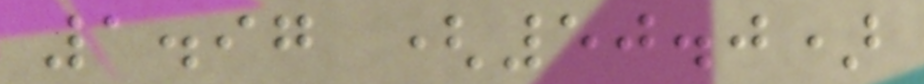1.97 (50.0)
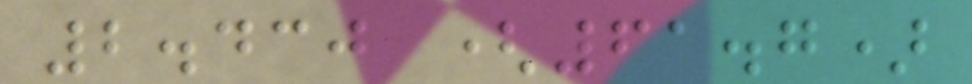2.430 (61.7)
